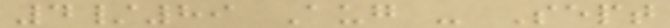4/89 Aug - Sept
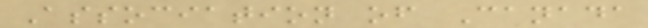Association of Canada
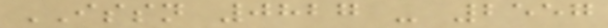ISSN 0827 - 2557
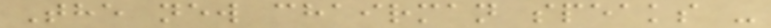The new chairman speaks -
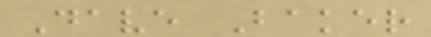Dave Baker
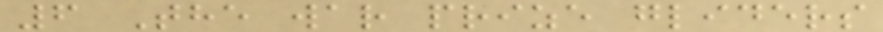6 The war prize gliders
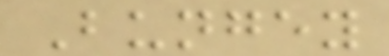Bungey
